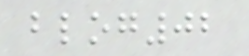blog02
